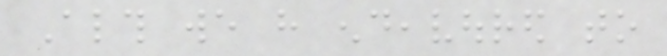Although we have endeavoured to
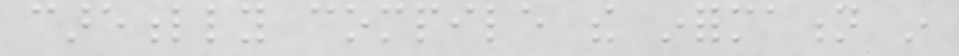carefully compile the information in
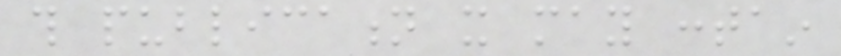this publication it may contain
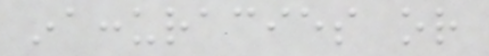inaccuracies or
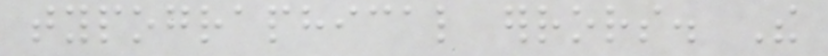typographical errors. The
